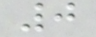0
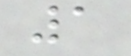1
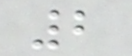2
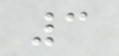3
